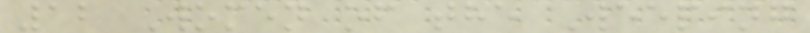12 Women of the Weeping
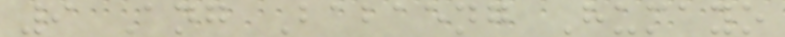9 Ang Babaeng Humayo
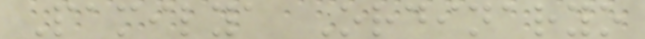Pamilya Ordinaryo
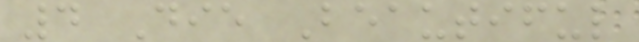4 Die Beautiful
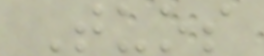Tuos
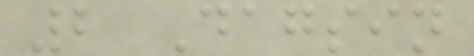2 Dagsin
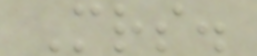Mrs.
